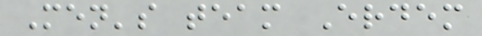Men's team Erdem
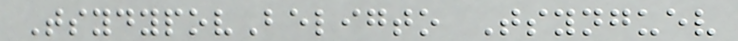TsydypovBeligto Tsynguev
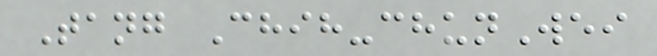Tang Chih-chunWei
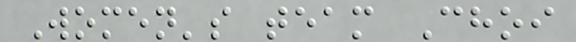Women's team Choi
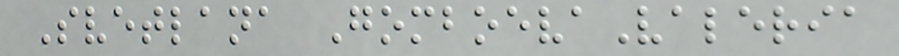Svetlana GomboevaValeria
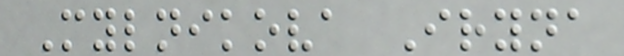Mylnikova Iryna
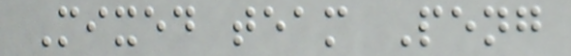Mixed team Peng
